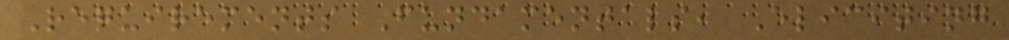Requirements Fundamentals, Eliciting
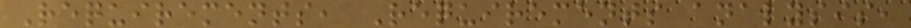Requirements, Requirements analysis,
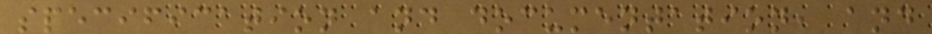specification and documentation, and
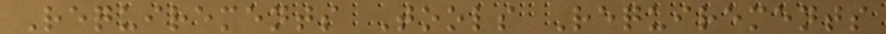Requirements Tools Requirements
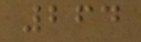264
